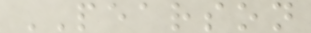PEARSON
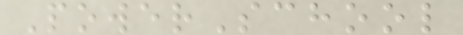PowerSchool
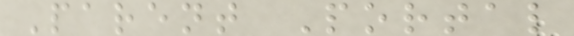Parent Portal
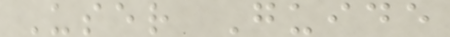User Guide
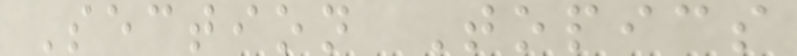Section Topics
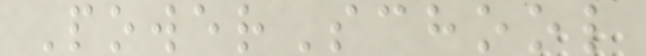PowerSchool
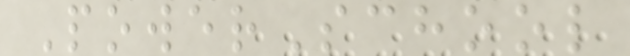PowerSchool
